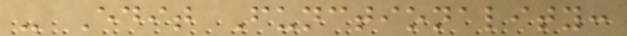- Edit Functionality:
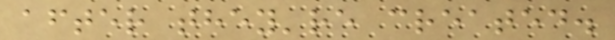after they're created.
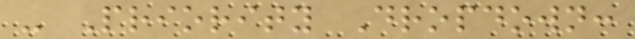- Priority Dropdown:
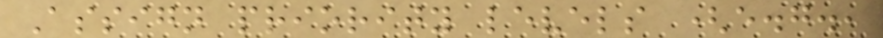Assign priority levels (e.g.,
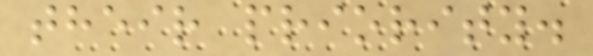their priority.
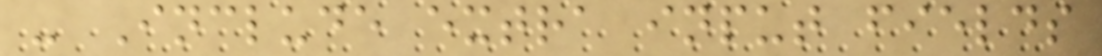- Include extra input fields
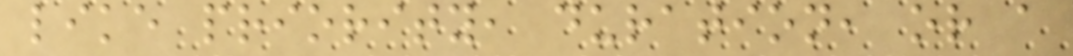like priority, duration, or a
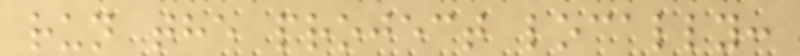run the project locally:
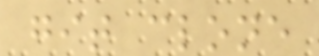git clone
